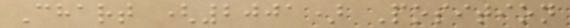Chart (2001) Position
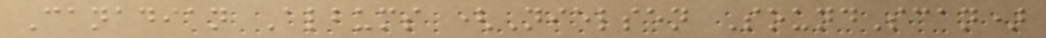Canadian Albums (Nielsen SoundScan)
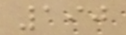190
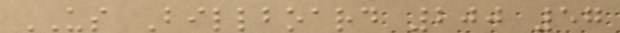US Billboard 200 57
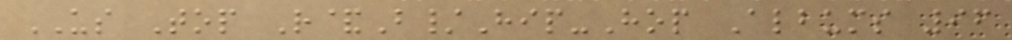US Top R&B/Hip-Hop Albums 96
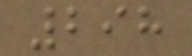298
